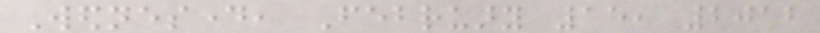Wednesday, February 15, 2012
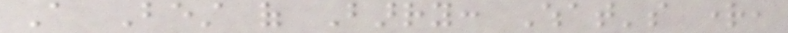A Best of Barry: What's right,
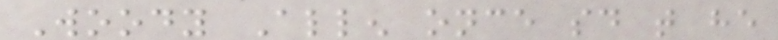Woody Allen once said that he
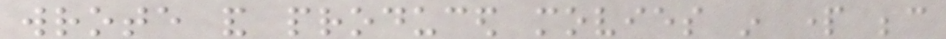wrote and produced movies in part because
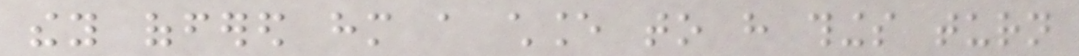they offered him a chance to have things turn
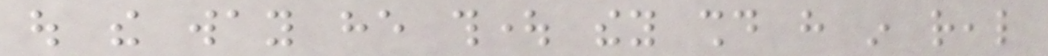out the way he thought they should have in real
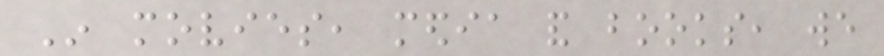In movies, media and books, we
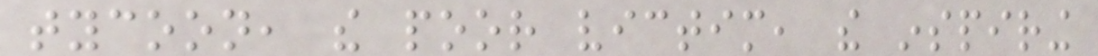tycoon, the poor victim, the inspiring
